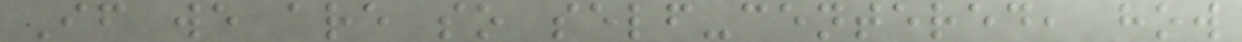If we are so self-centered, how
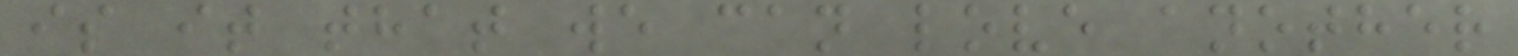is it that we can love another
